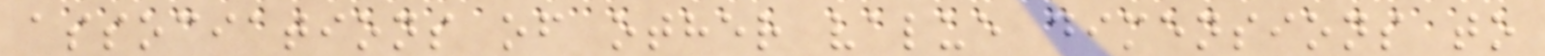associations of other value dimensions to
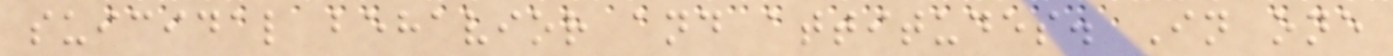suicidal behavior and attitudes. In one
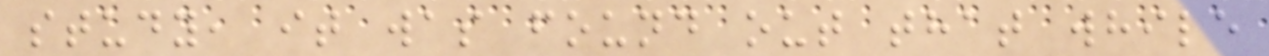study, it was found out that while
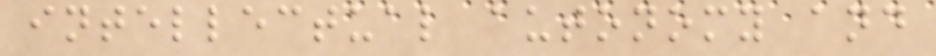intellectual autonomy and
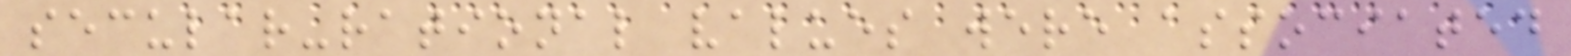secular-rational values were associated
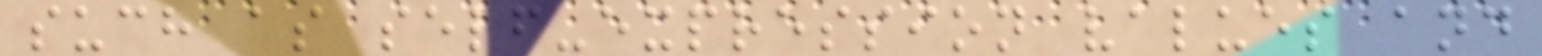such as self-expression values and
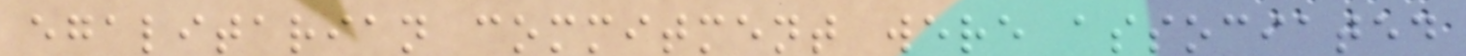egalitarian commitment were associated
